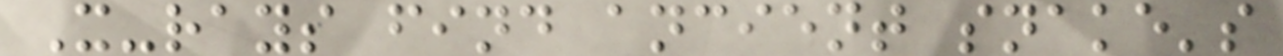X-rays find ancient snake's
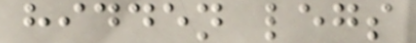hidden legs
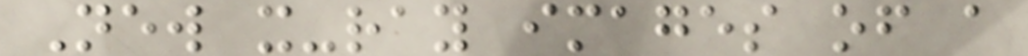New x-ray images of a
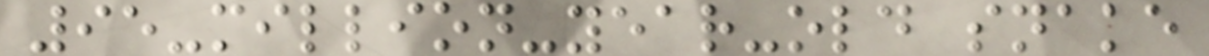95-million-year-old snake
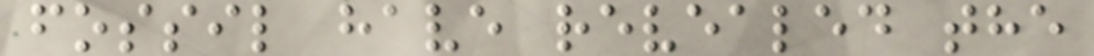fossil have revealed the
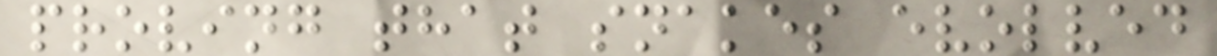proving that snakes evolved
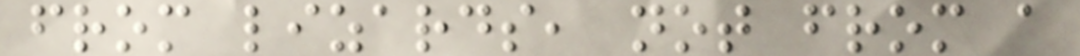from lizards, not from a
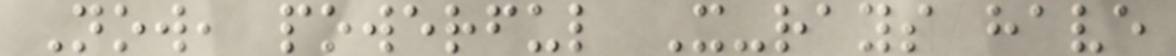Now, powerful X-rays have
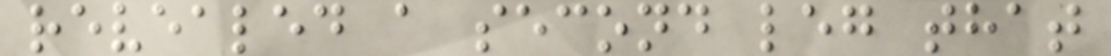revealed a second leg that
